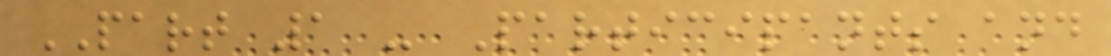PART 1 - Participants and
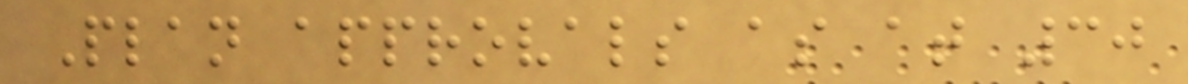Plan approvals as at 30
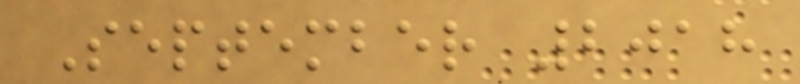September 2018
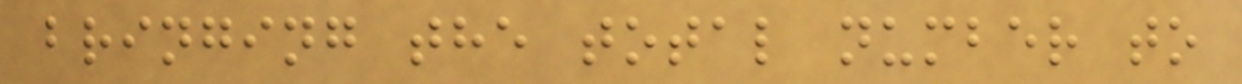bringing the total number to
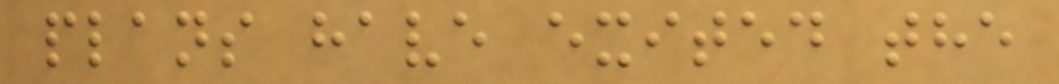plans have exited the
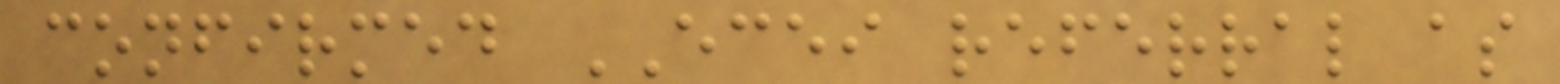confirmed ECEI referral as
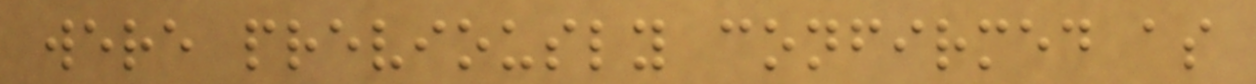were previously confirmed as
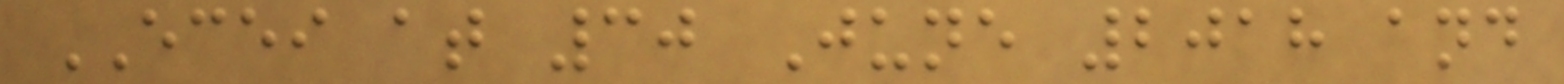ECEI at 30 June 2018 and
